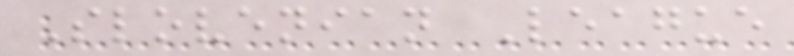Slovenian League
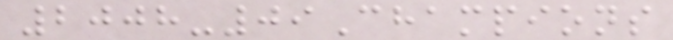2008-09Champions
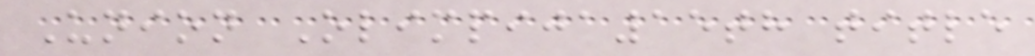Union Olimpija15th title
